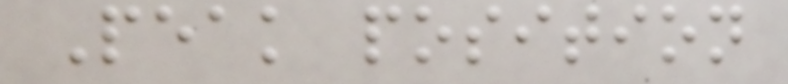Peak position
